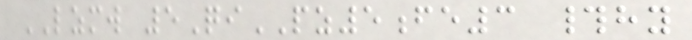LZMW 5QiPZ5fe3 #hy
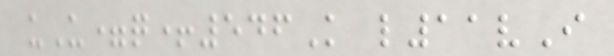uU=q+546K l11vI
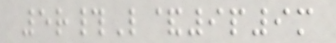5r#L&9p9m
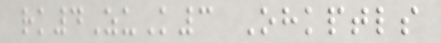rk4ZuK3 Ohkptls
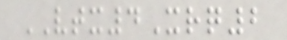VTX4Xrq2
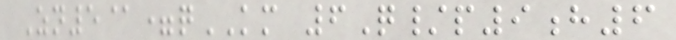Zn5@=qKM 6Q/p9h6
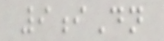9iDn
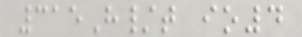315H/t io4
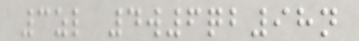3zl 4w6qb98n
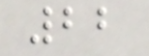22
